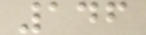146
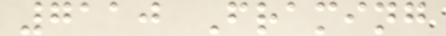7110 Framing
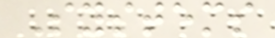Systems
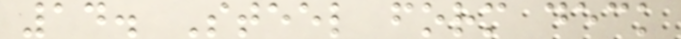14. Steel form deck
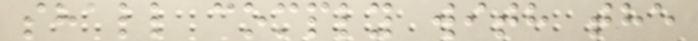shall comply with the
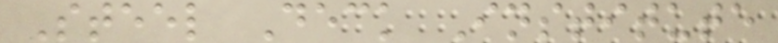Steel Deck Institute
